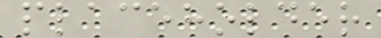placeholder
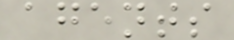agents
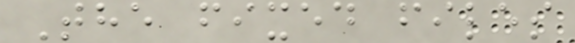The fixed files
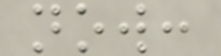now:
